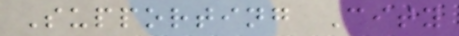Supporting City
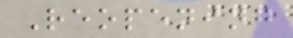Reopening
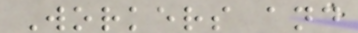Workers and
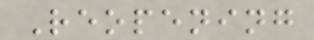Reopening
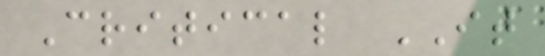Critical IT
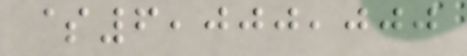$6,000,000
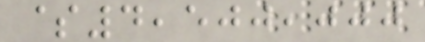$4,500,000
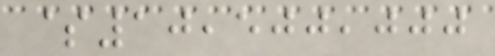$10,500,000
